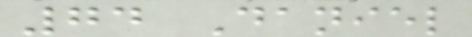74 Daniel
